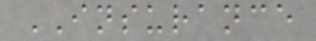INSURANCE
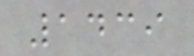1439
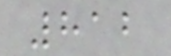812
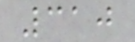310
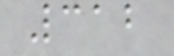312
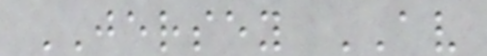JERSEY AV
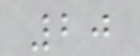20
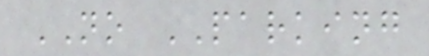NO PARKING
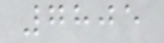7805
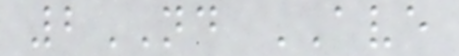2ND AVE
